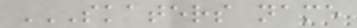SKATERS NAME
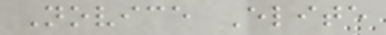Novice Elite
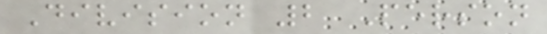Division 2 Person
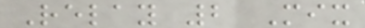Relay 2 Mix
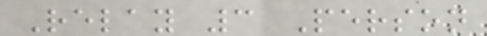Relay 3 Person
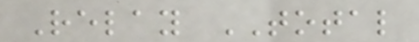Relay TOTAL
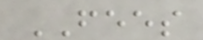FEES
